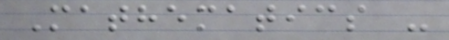Mathematics -
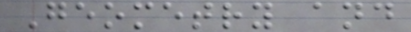Geometry and
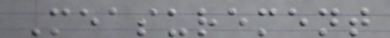Measurement
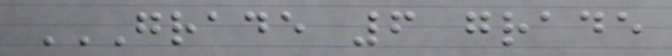GRADE 6 GRADE
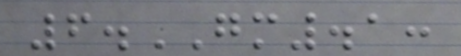6.GM.1:
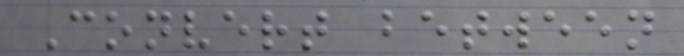Convert between
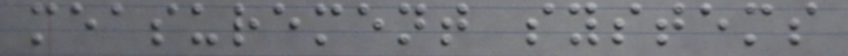measurement systems
